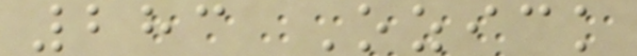283 Ozick
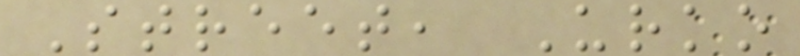Street, Urko
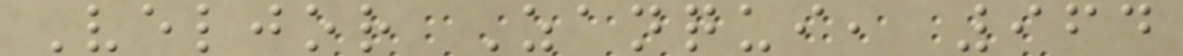Veljor Zanqui, 964
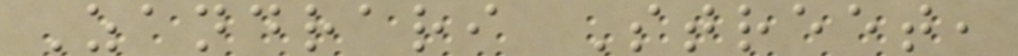Zandrari Street,
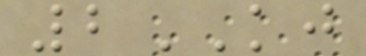2KJ
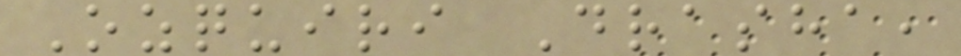Ozquiri Drasha,
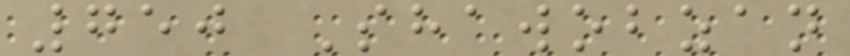750 Shawobzan
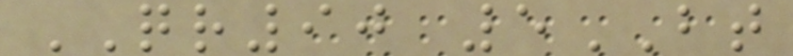QR90 5BT
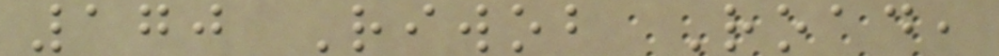170 Riwob Road,
